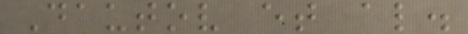Dautov et al.
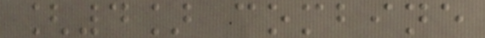[4] combine
